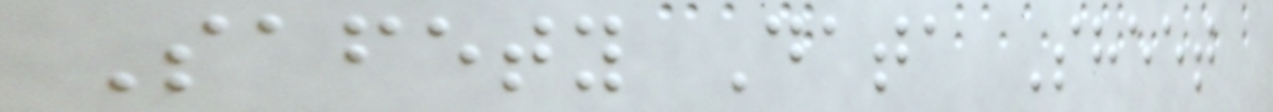Safety Data Sheet
